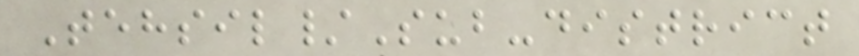Tehsil/Sub-district
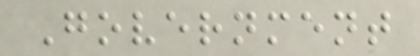Government
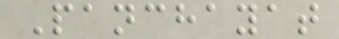Panchayat
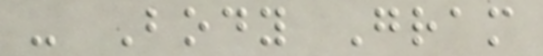- Body Gram
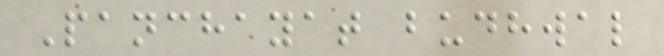Panchayat budhwal
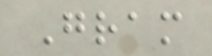Gram
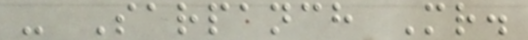- Sarpanch Mr.
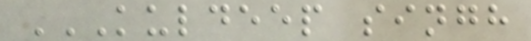KULDEEP SINGH
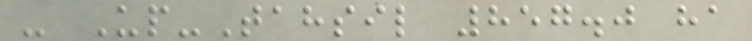- Up-Tahsil 857.0 ha
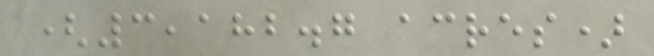(3,182.7 acres)
